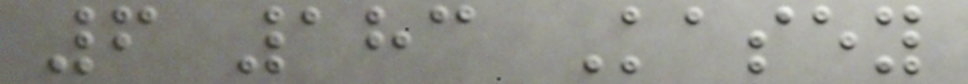6 183 Kasey
